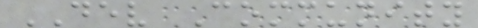DEV Community
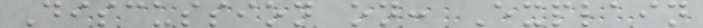Discussion on: Explain
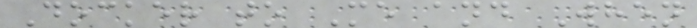Docker to Me and When
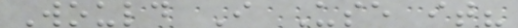Would I Use it?
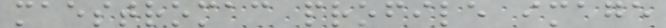maestromac profile image
